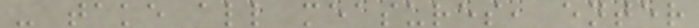- take all measures, enter
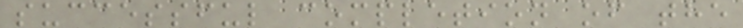successful completion of the
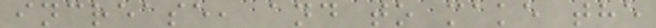increase, and to make the
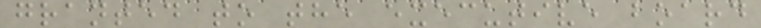granted to the executive board
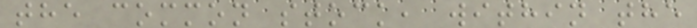the common stock, within the
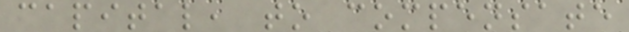capital, to compensate
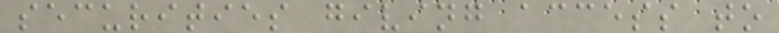securities giving access to
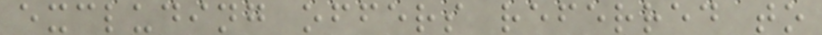excluding offers referred to
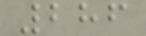286
